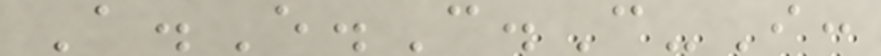A.E.C.C-I:
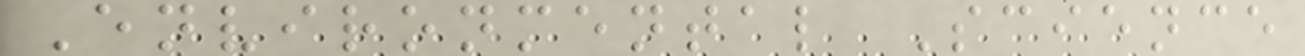Environmental Science
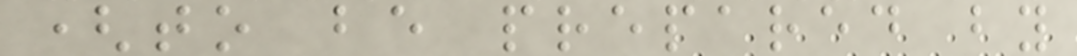(to be prepared by
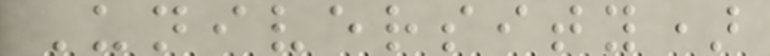University)
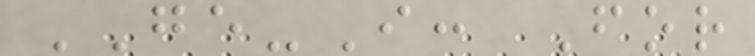GE-I: For
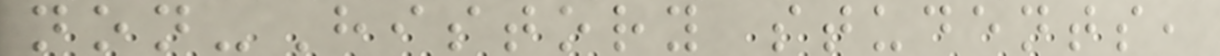non-History students,
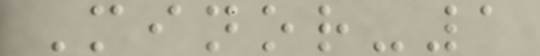Minor-1
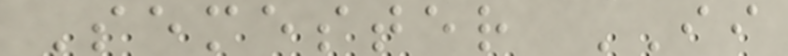Semester II
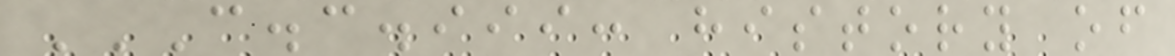C.C.III: HISTORY OF
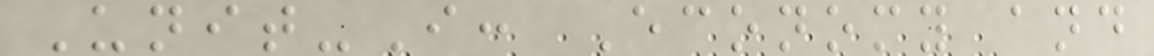Unit-I: Economy and
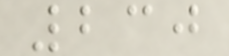230
